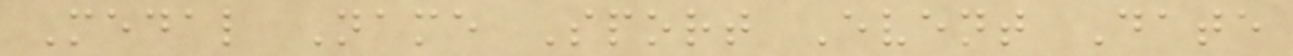Medal Name Sport Event Date
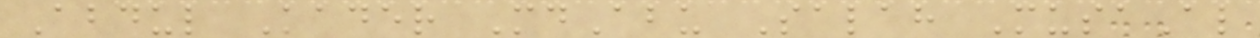Abdul Kader MdAbu Salah MusaAl
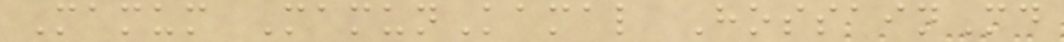Mamum MamunKamal HossainMd
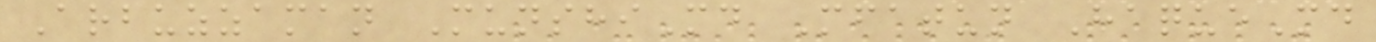Arbuzzaman MunshiMd Mfatun HaqueMd
